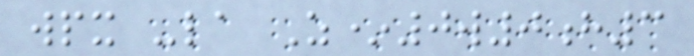wpx -la Z*0w0h3
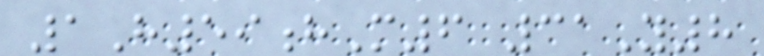1H59hM6 31Y8
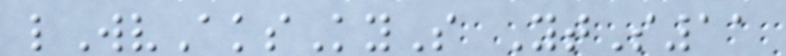lWvAksKyS YtS11
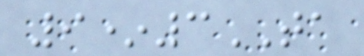9*3TA
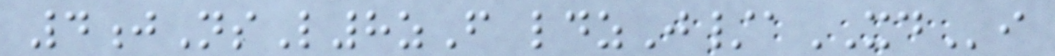4jNsL8zF ldzJ/aXDi
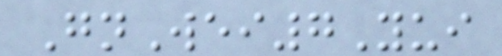GnWei7Yui
